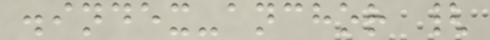.index-anchor {
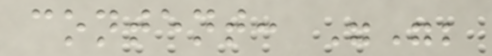content: "";
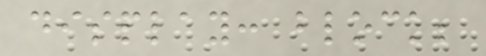display: block;
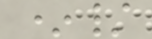*/
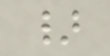}
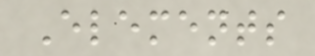Elements
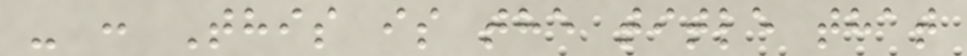- : This is the title that
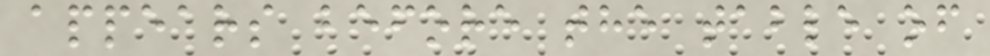appears before the table of
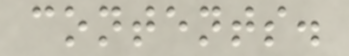contents.
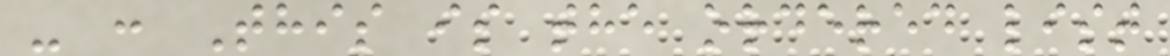- : This is the ordered list
